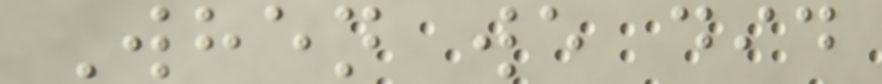When we did
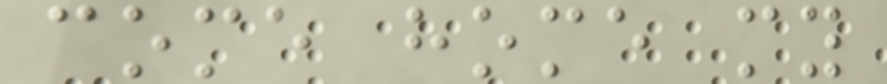come home my
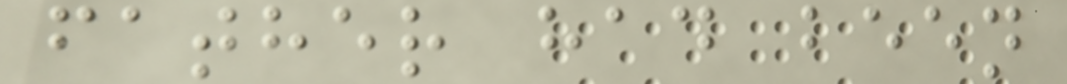father had been
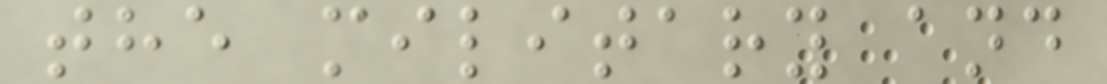the military and
